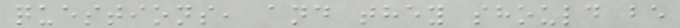questions, and they should be
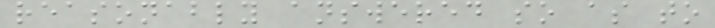reasonably answered so as to
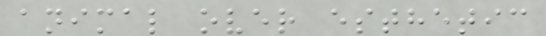animal over esthetic
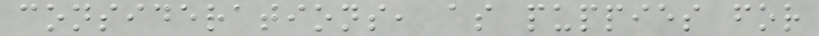considerations, as puppies for
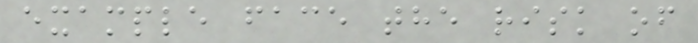example face the risk of
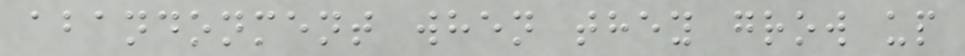abandonment when they grow up
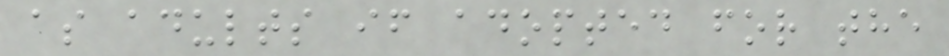as adults if adopted for the
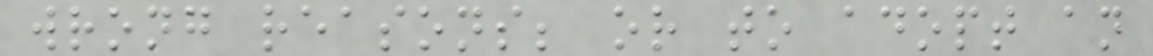wrong reasons; or to adopt an
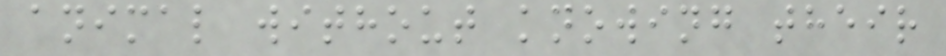animal without knowing their
